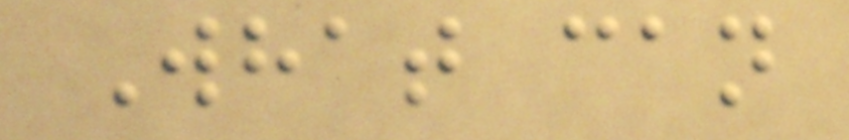What can
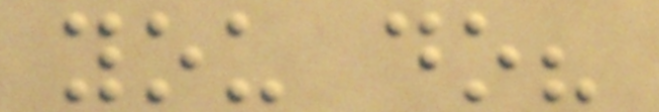you do?
